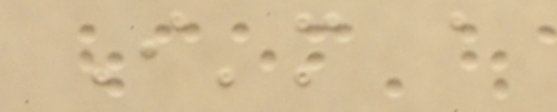I'm a
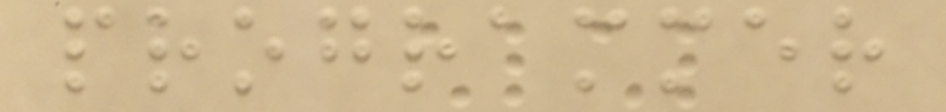programmer
